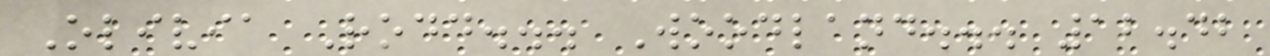Olivia Rodd... Woodland... 12.42
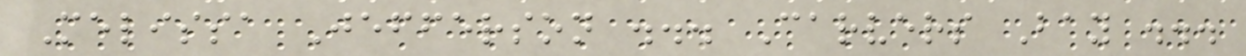Melissa Jefferson ... Carvers Bay ...
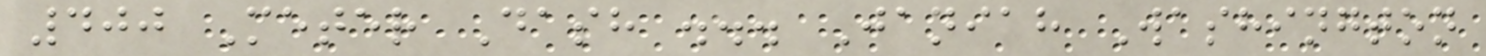400 Meter Dash ... Janiah Washington
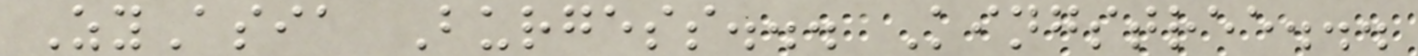ZyAsia Burgess... Kingstree...
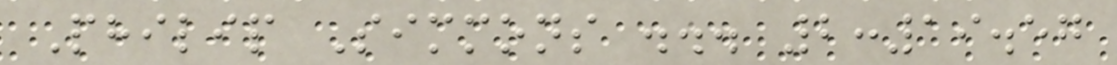Philip Simmons ... 2:19.57
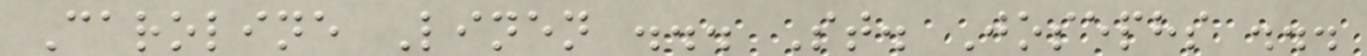Caroline Linen ... St. Josephs ...
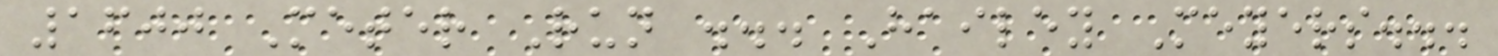1600 Meter Run ... Hailey Meyers...
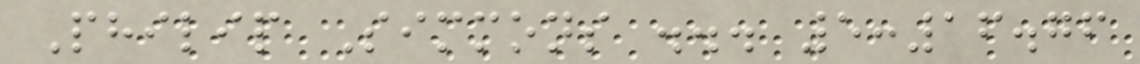Philip Simmons ... 5:16.76
